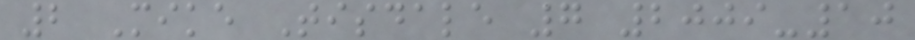2 Mike Tisdale 7 2009-10
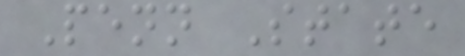Penn State
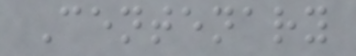Centenary
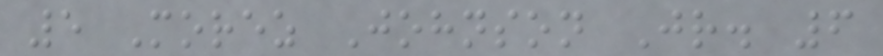5 Morez Johnson Jr. 6
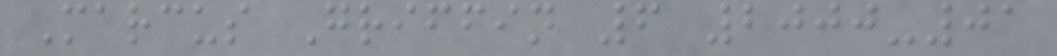Marcus Griffin 6 2000-01
